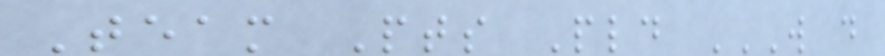Team Pts Pld W D
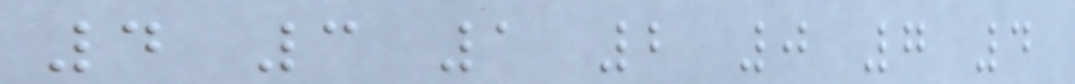4 3 1 2 0 7 4
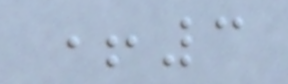+3
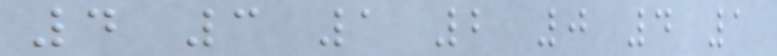4 3 1 2 0 4 1
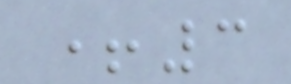+3
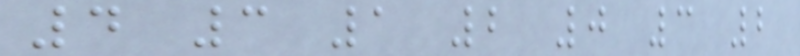4 3 1 2 0 3 2
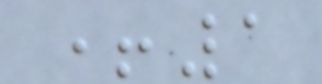+1
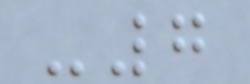-7
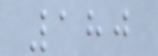180
